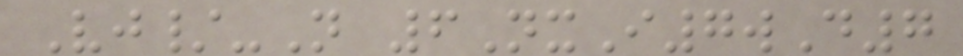Vj/-N 6NxI7wD7
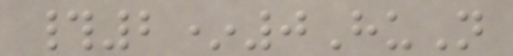#2*0HuN
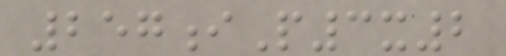257iP3x2
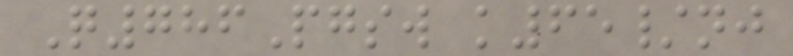Q786Pgsw k65/nj
